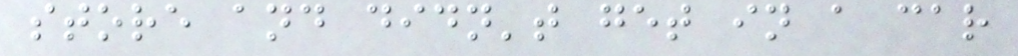store and didn't get in a car
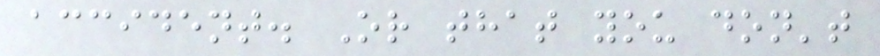accident. Or that you don't
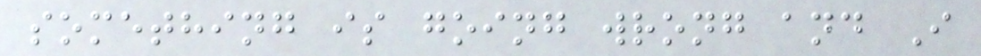something is going wrong and I
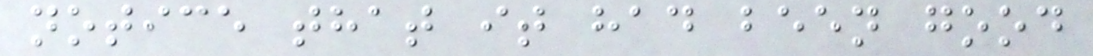notice that it had been good
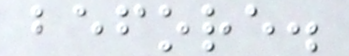before.
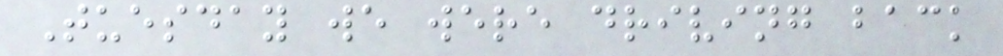Tuesday we were driving back
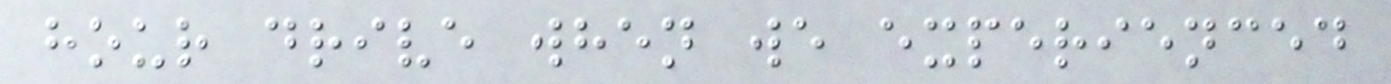hour drive when we experienced
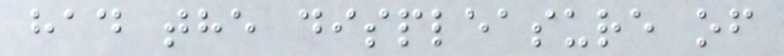had the displeasure of
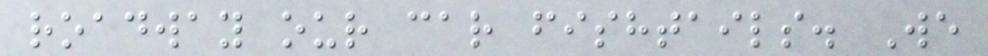roadway our car fishtails. We
